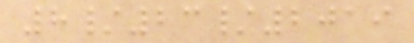8/23/2019
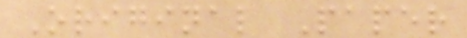Original Paper
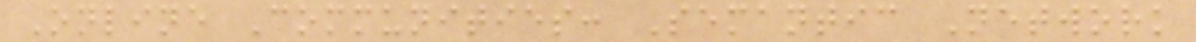Online Communities: Semantic Network
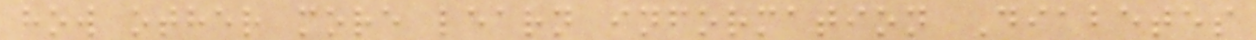how other more learn information Diabetes
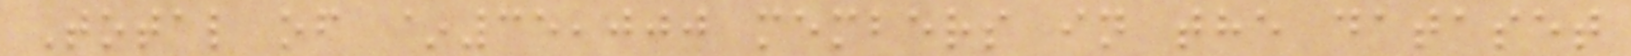Total of ~35,000 members in the dataset
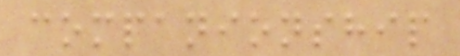companionship
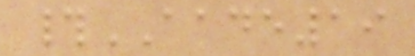#AADE19
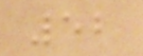52
